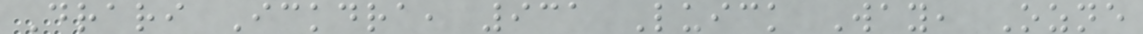Drari Ickdra, 931 Luick Way, Ozne
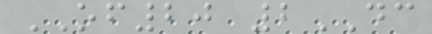OF20 2DC
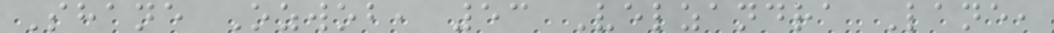Shane Ozwob, 53 Velzandra Lane,
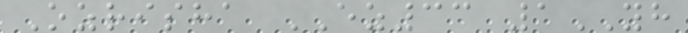Ozrisha EZ33 1YH
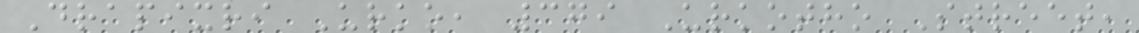Drapixri Urko, 379 Urkotho Street,
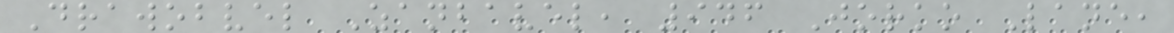Drawobvel Zanbavel, 946 Jorko Lane,
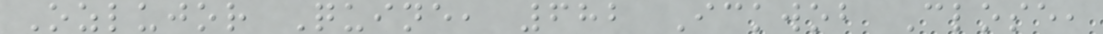Ozlujor Quine, 682 Ickwob Close,
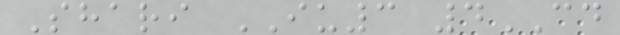Shari IU3 4CD
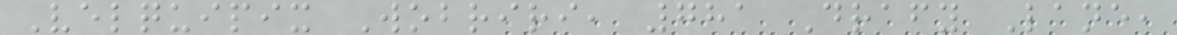Velquipix Wobriri, 781 Drafy Lane,
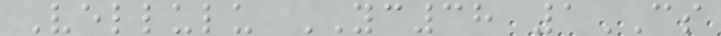Vellulu YC38 1CS
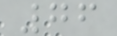76
